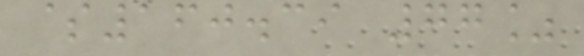$160.39 77%
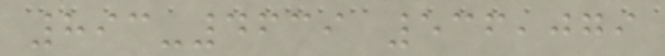893-4639 536,079
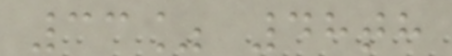33% 48th
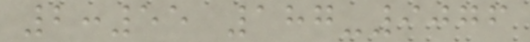2:55 187-9076
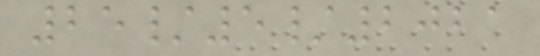25/5/2021
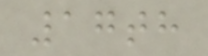17th
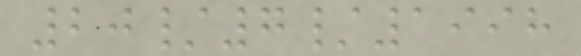20/7/1998
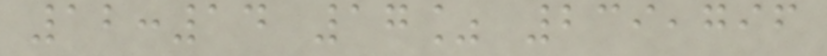12:14 17% 239,796
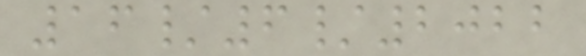16/6/2022
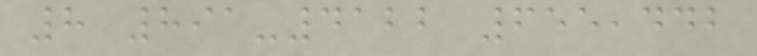8 891-4122 655,442
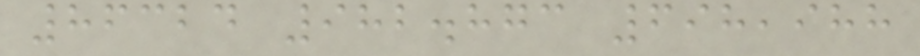86324 982.873 698,988
